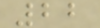22
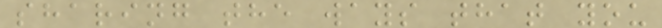sharing the ways that you
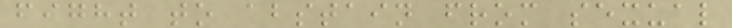fight to abstain from sexual
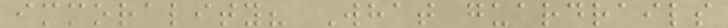immorality? What guardrails
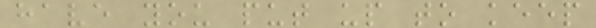have you put up to keep
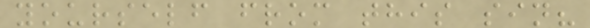yourself from this sin?
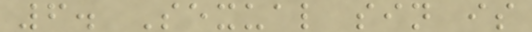6. Sexual sin is
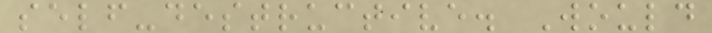self-destructive. Would
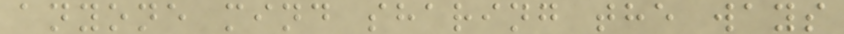anyone mind sharing the ways
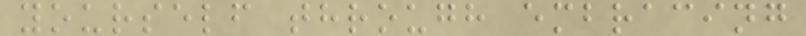yourself through embracing
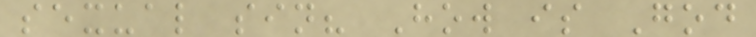sexual sin? How is God
